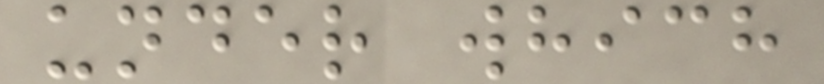under which
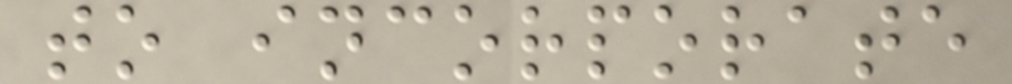to incorporate
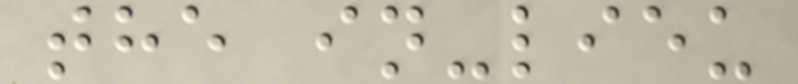the in-lieu
